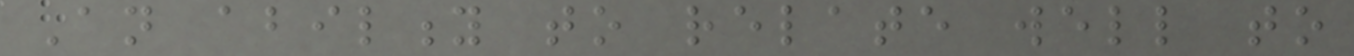An ability to relate well to
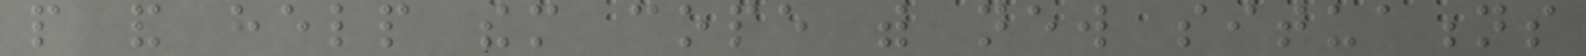people and help them cope with new situations
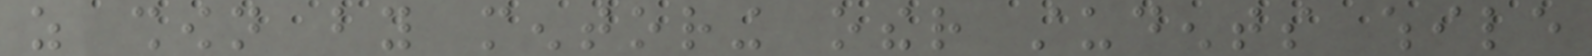as shown by mentoring other students while
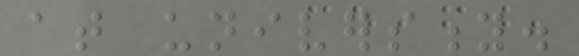at university.
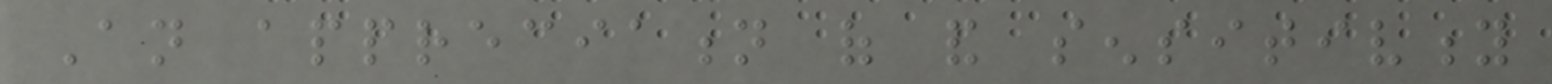An appreciation of and sensitivity
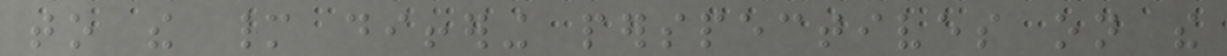to the many differing perspectives on the
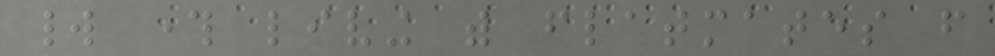world through living with flatmates from
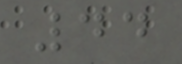44
